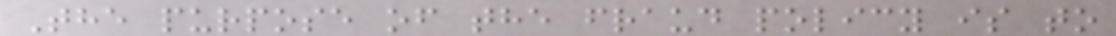The purpose of the fraud policy is to
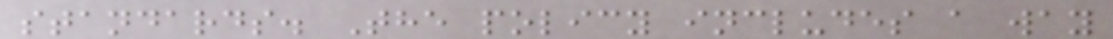standards. The policy includes a way
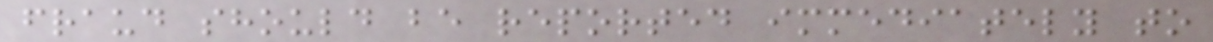fraud should be reported immediately to
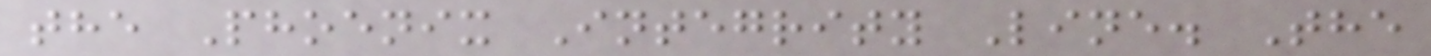the Phoenix Integrity Line. The
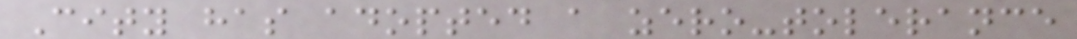City has adopted a zero-tolerance
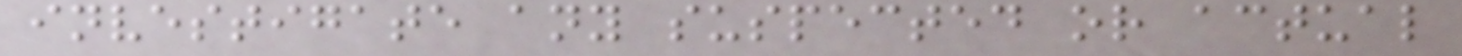investigate any suspected or actual
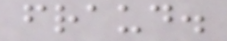fraud.
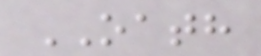OATH
